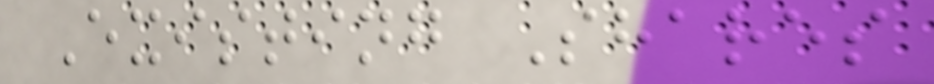Existing Shares
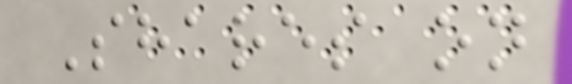Shares on
